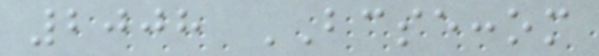2008 BCSECCOM
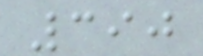390
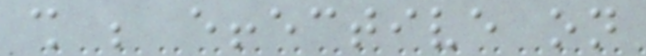shall be effective on
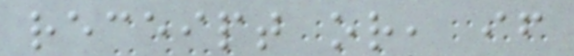receipt or, if
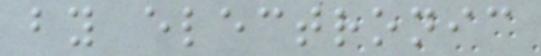by electronic
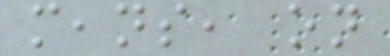means, on
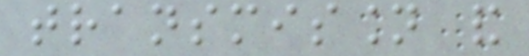transmission and
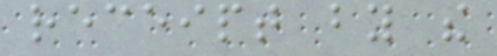receipt by the
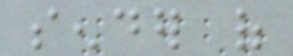sender of
